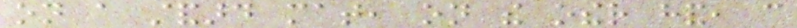on a standard mat, on the other hand, can
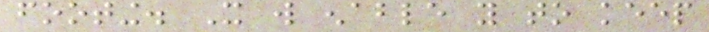footing. It will enable you to keep
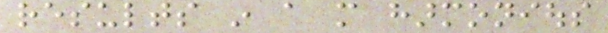results in a more harmonious
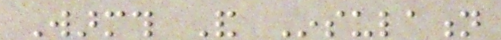Warmth And Insulation
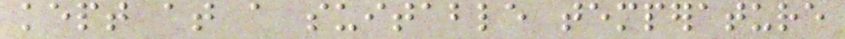kept at a suitable temperature
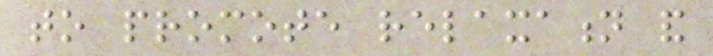to promote relaxation and
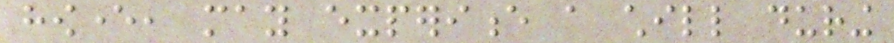however, may experience a chill during
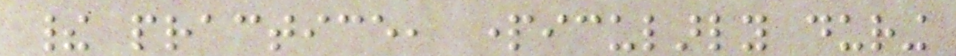their practice, particularly during
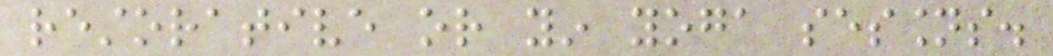restorative or yin yoga sessions.
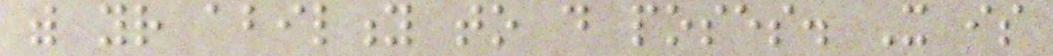with your ability to do poses. It is
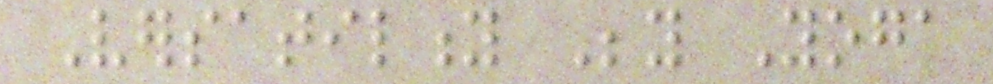Versatility Beyond Yoga
